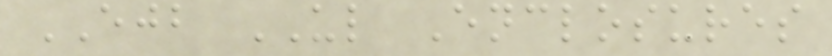EJB UL Enclosures
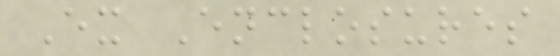Ex Enclosures
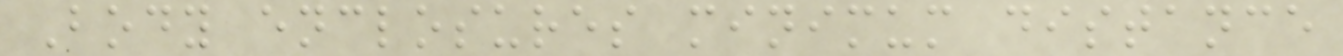Body enclosures minimum distance
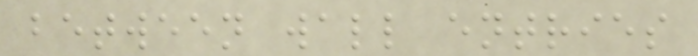between wall entries
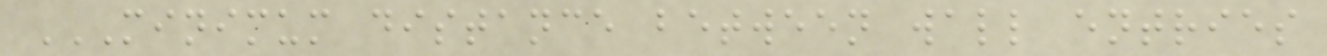MINIMUM DISTANCE BETWEEN WALL ENTRIES
